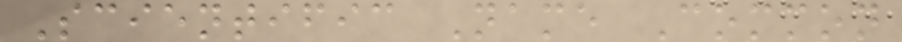Scientific Name Common
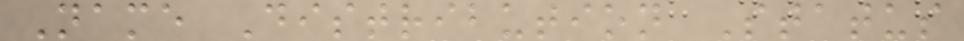Name Distribution Status
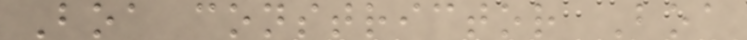Boa constrictor Boa
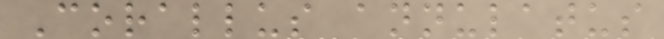Corallus annulatus
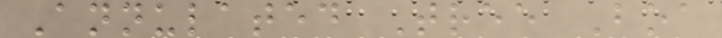Annulated Tree Boa
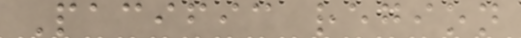Pacific region
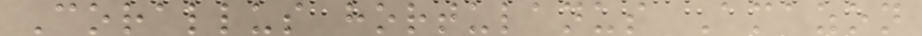Corallus hortulanus Amazon
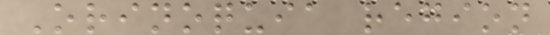Orinoquia region
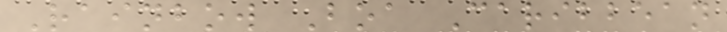Rainbow Boa Caribbean
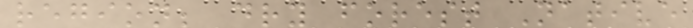region; dry forest Native
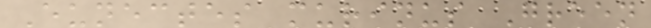Eunectes murinus Green
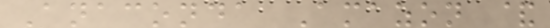Anaconda Amazon &
